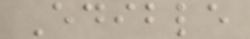Edible
